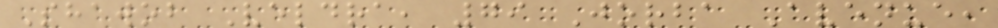Shawob Veldra, 79 Jorba Avenue,
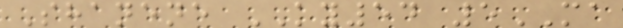Shanene KY54 5MA
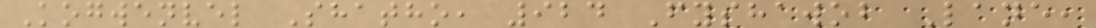Kogwenvel Shatho, 924 Fyshawob Lane,
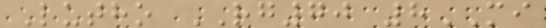Lutho RG70 8MI
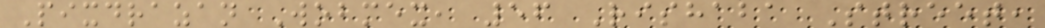Pixdrazan Wobmex, 56 Rishaba Street,
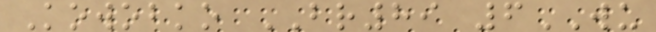Kowobko BR89 6WU
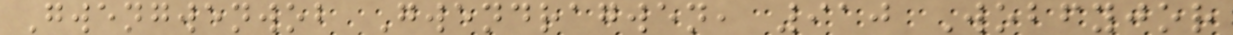Gwengwenwob Gwendragwen, 910 Wobfyjor
